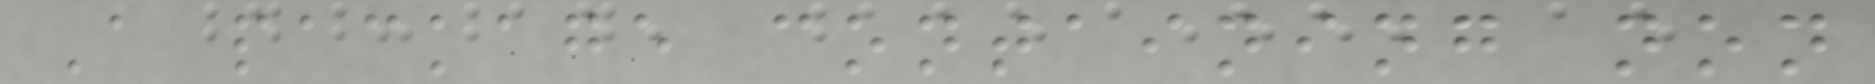A package containing non
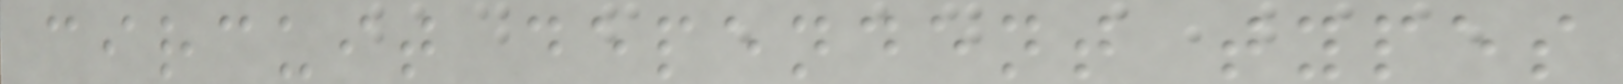circuit dependent types
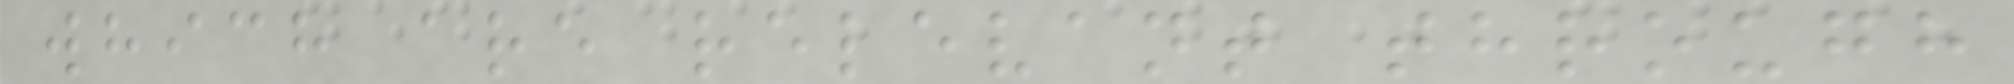which are relevant through
